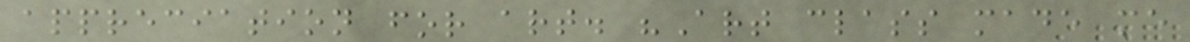appreciation for art. "Art class made me
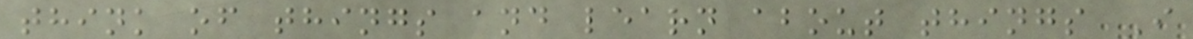think of things and learn about things I
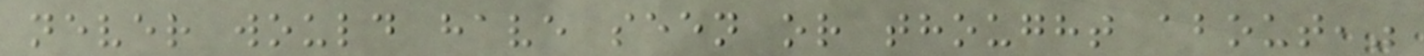never would have seen or thought about,"
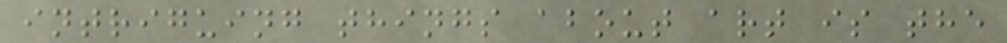intriguing things about art is the
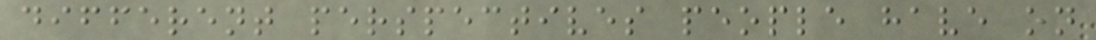different perspectives people have on
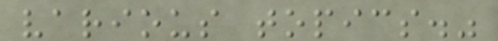various topics."
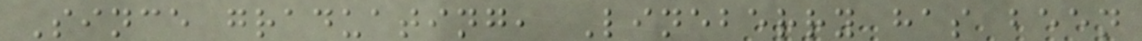Since graduating, Lineberry has been
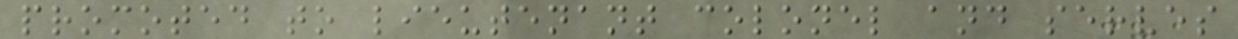promoted to lieutenant colonel and serves
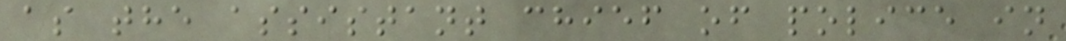as the assistant chief of police in
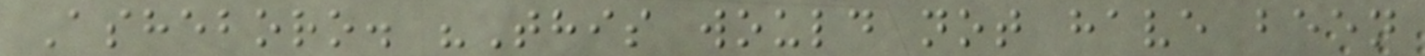Asheboro. "This would not have been
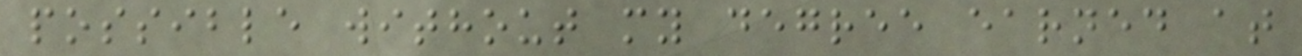possible without my degree earned at
